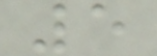5
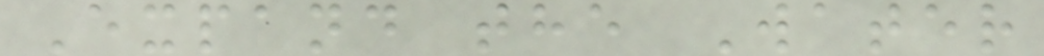Expand the Water
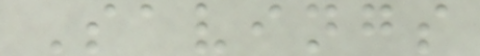Savings
